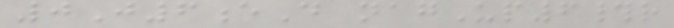0J6eD nagUp6#r
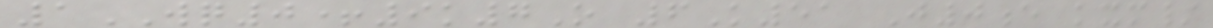1WQ0+9k7O 6K51 J0e kxm/
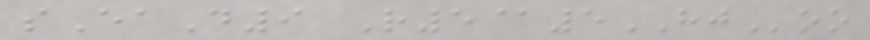sEaD9 R5@5HJoo
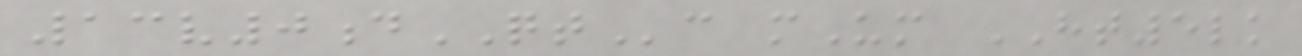13v0dQTc mUm HT5lk
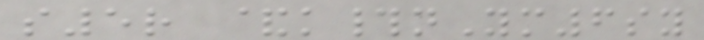s5r &k#nYm6sy
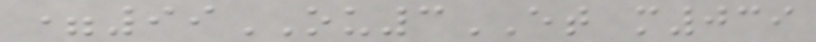=99OU3ET m039
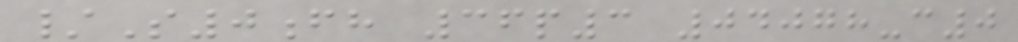/S0fh 36p3 04078-c0
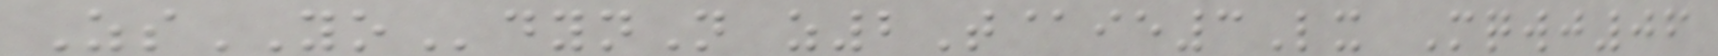ZsYOdynN z2T@ie3Lx Mqwj06
